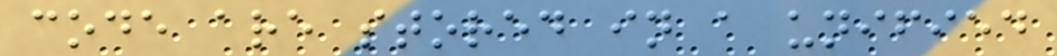code are stored in a unified
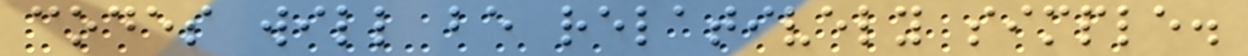codes will be relatively simple.
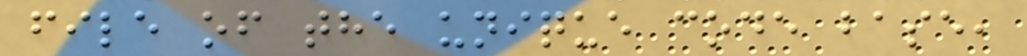file of the unique code base,
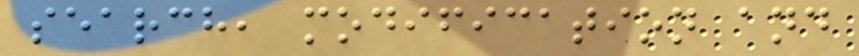search, modification and
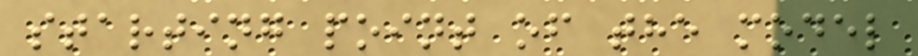starting point of the model
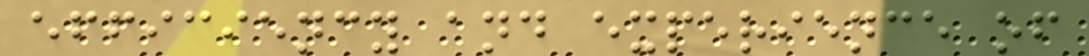efficiency and experience of
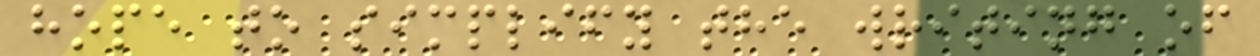hope to simplify the writing of
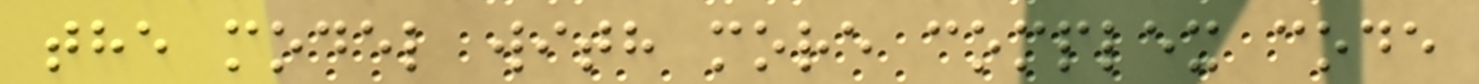the model with more complex code
